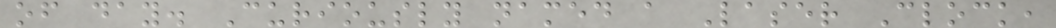of day. Curiously named a Laser Clock,
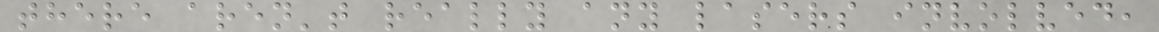there aren't really any lasers involved,
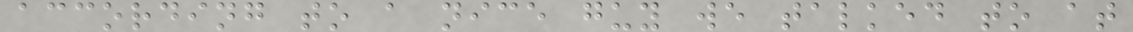according to a nice guy we talked to at
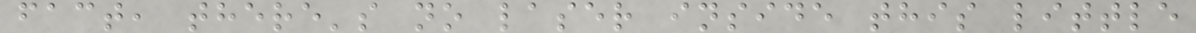fact, there's no laser inside this little
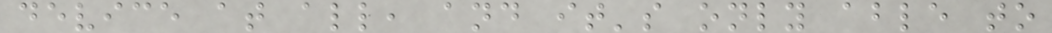device at all, and it's only able to
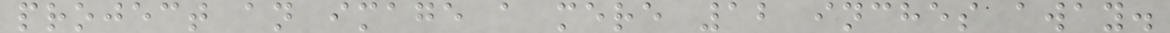project an image a mere 12 inches away.
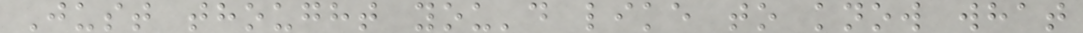Just thought you'd like to know what
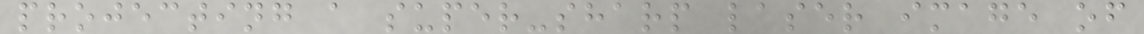projecting a super-sharp laser image of
